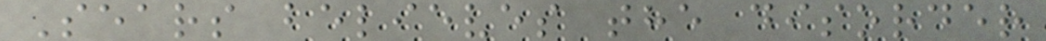Sears believes the disorder
